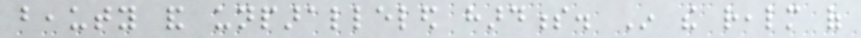beauty and unparalleled hardness. In the realm of
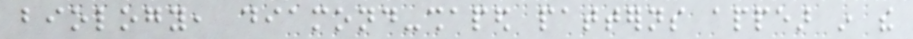biology, diamond-shaped patterns appear in the
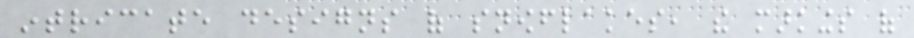intricate designs of snowflakes, the markings of
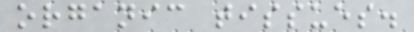organic tissues.
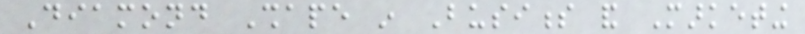Diamond Shape in Business and Marketing
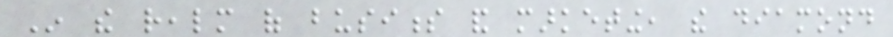In the realm of business and marketing, the diamond
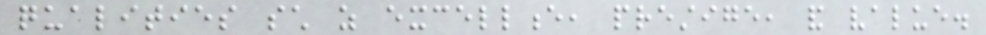qualities such as excellence, prestige, and value.
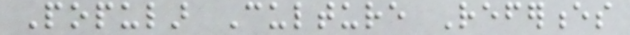Popular Culture References
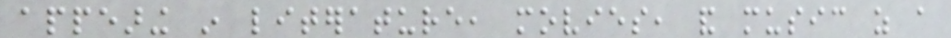appearing in literature, movies, and music as a
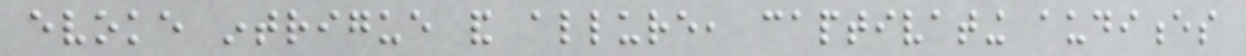evoke intrigue and allure, captivating audiences
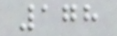178
